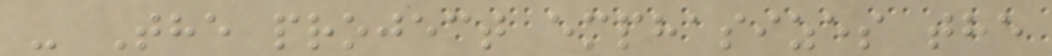- The project emphasizes the
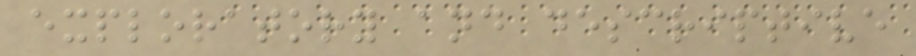exploratory and descriptive
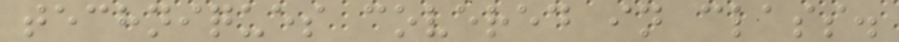techniques covered in class.
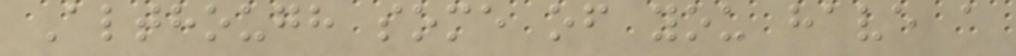Although some of you have a
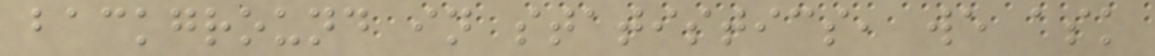background in statistics, we ask
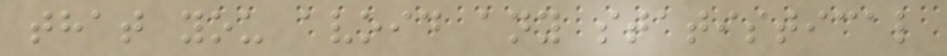that you avoid any statistical
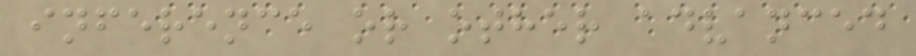inference or other advanced
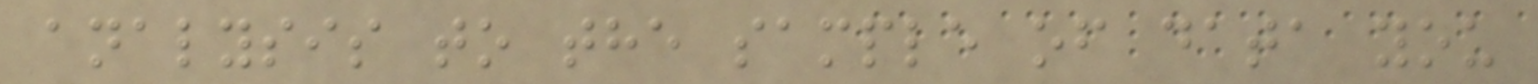analysis to the sample of data you
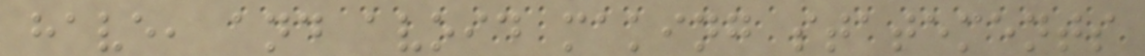have, and avoid making statements
